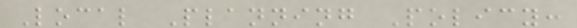Local Planning Policy:
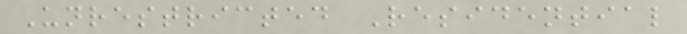Unrestricted Residential
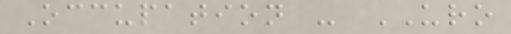Occupation - URO
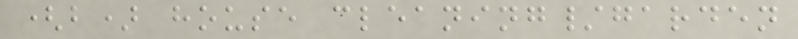(b) house cleaning/garden
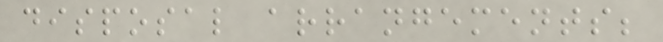disposal arrangements;
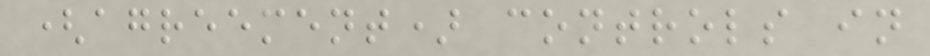(agreement) controls in
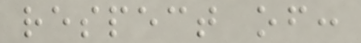respect of:
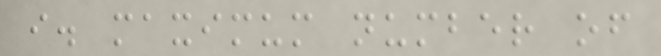i. maximum number of
